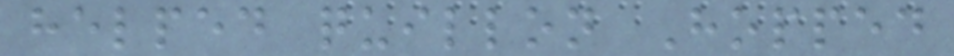helped quillon Hopped
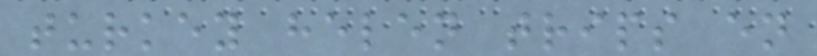turkey helen trips en
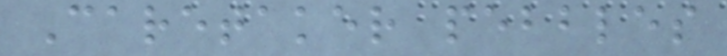Caretaker pebbles
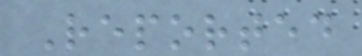Reported
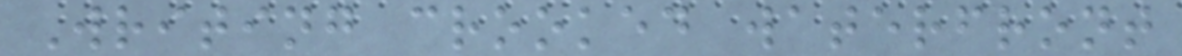Writing crooked waterfront
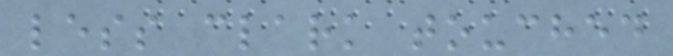less clark touched
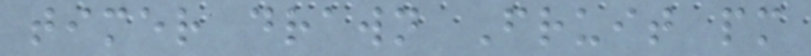timer drawn Fruit pm
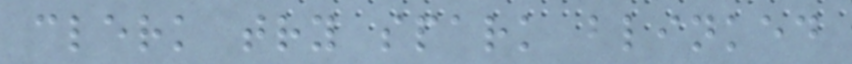clerk try spark blinked
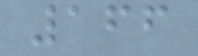166
